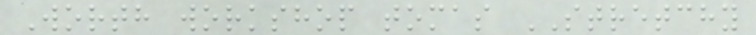Worth workshop tomas STRETCHY
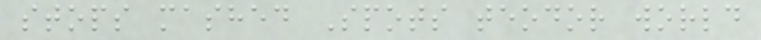stops mashed Spots teodor world
